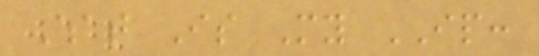What Is My IP:
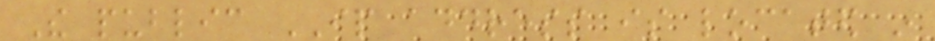The public IP address is located in
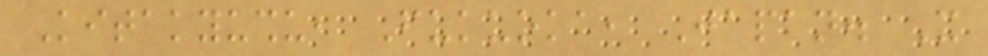Kitakyushu, Fukuoka, Japan. It
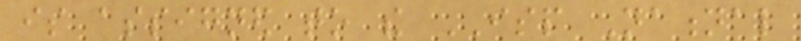is assigned to the ISP National
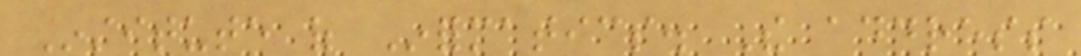Institute of Informatics. The address
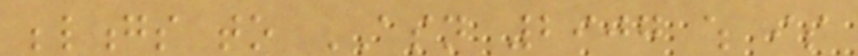belongs to ASN 2907 which is
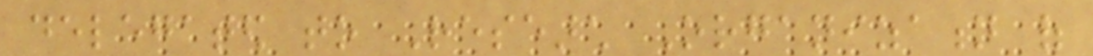delegated to Research Organization of
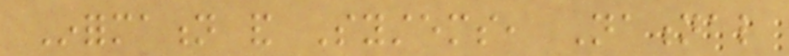Information and Systems, National
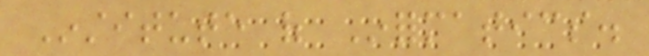Institute of Informatics.
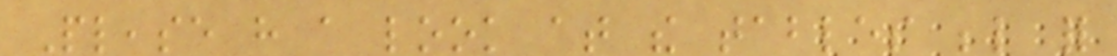Please have a look at the tables below for
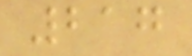217
